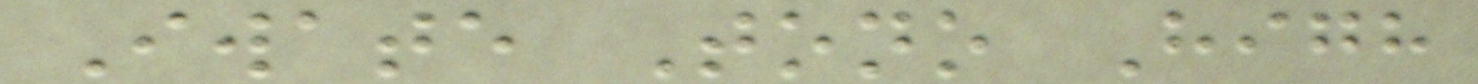Iwate Tono High
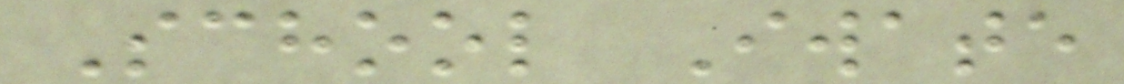School Iwate
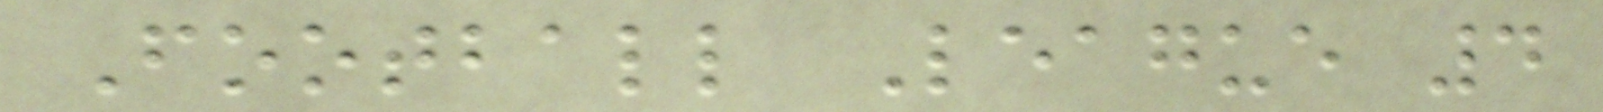Football League 4
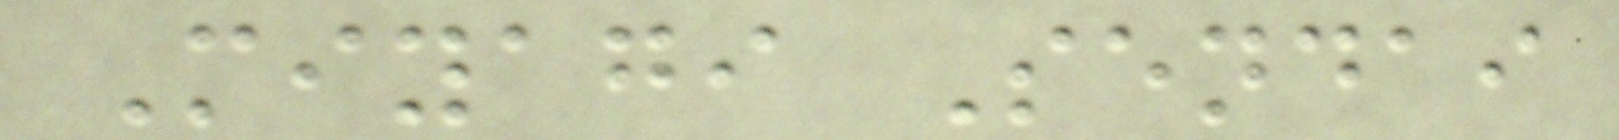Miyagi Sendai
